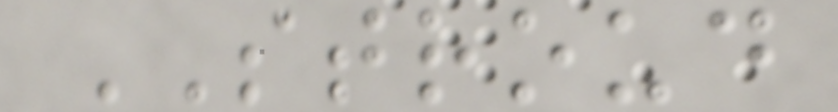STROUD
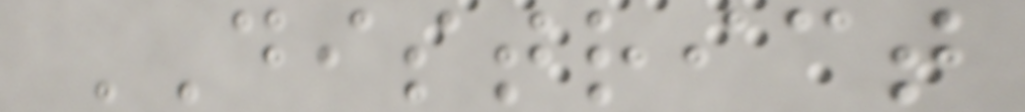DISTRICT
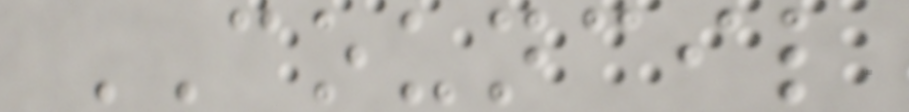COUNCIL
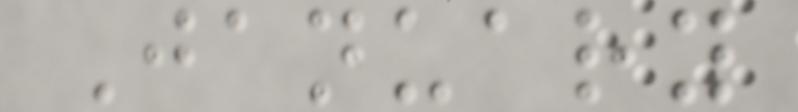January
